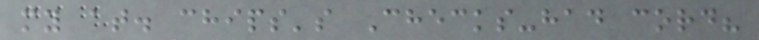my at. chips's Checks-had cord?
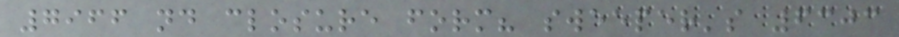7966 nd closure form? sweeper's 6303
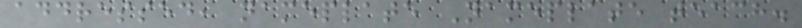addressed, nameplate Nameplate teach.
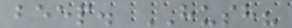beep. HUSH?
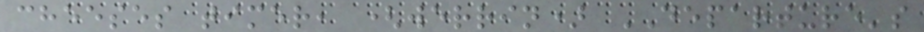cheeses timer, (werrin) DEPARTURE's
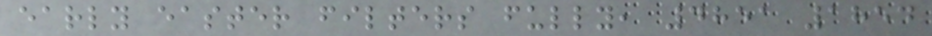early easter filters fully, 4851 1854
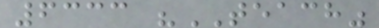6333 "TEACH"
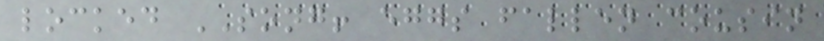locked SONG! eggs fallen cousin
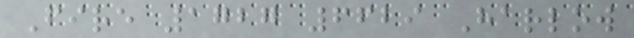Fire 1727 6629 Harlow
